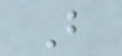B
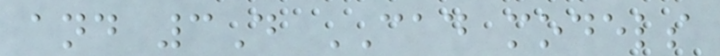and 3D CAD models
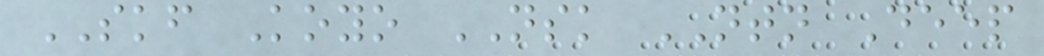SKF Koyo NSK NTN Deep
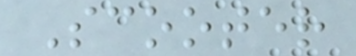Scooter
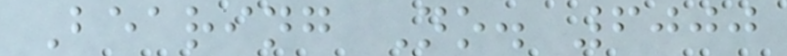Bearing No. 6000
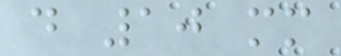d 10 mm
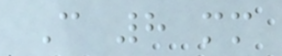C 8 mm
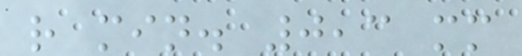r min. 0,3 mm
